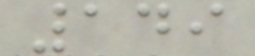149
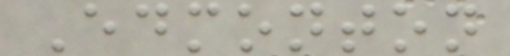Edmonton
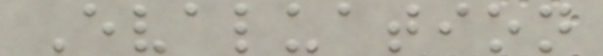Evaluation
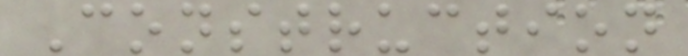Construction
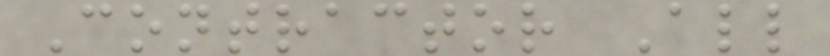Contractor All
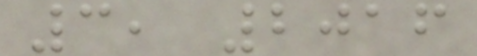3, 2016
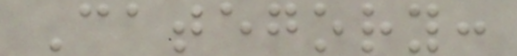Category:
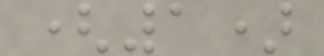(1)
